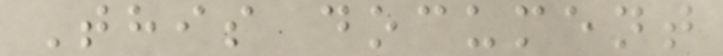This document
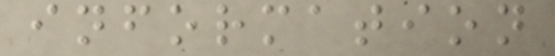information
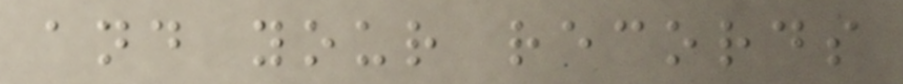and your records
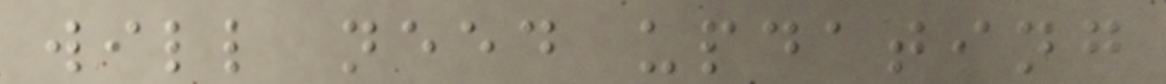will need updating
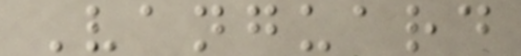Vanguard
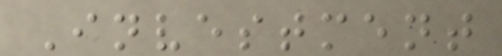Investment
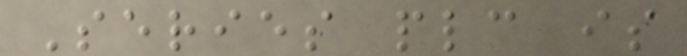Series plc is
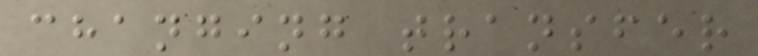changing transfer
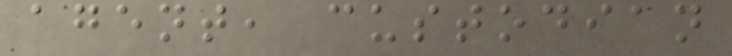agent, custodian
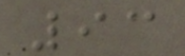93
